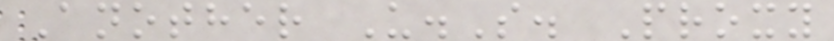Another U.S. Proxy
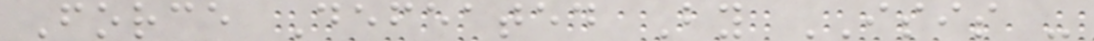Force Defeated By ISIS -
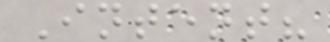Intent?
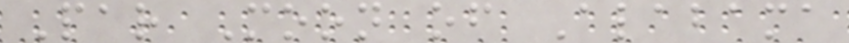Par Moon of Alabama
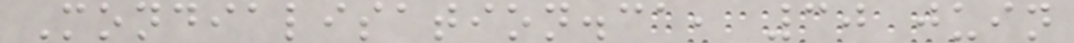Mondialisation.ca, 30 juin
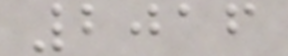2016
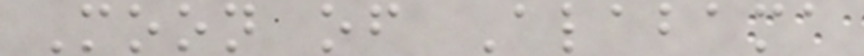Moon of Alabama
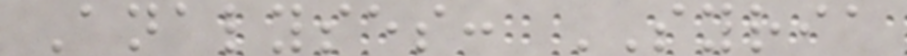Analyses: SYRIA
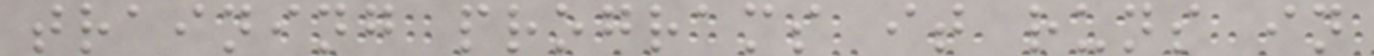training programs it runs in
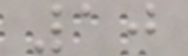10
